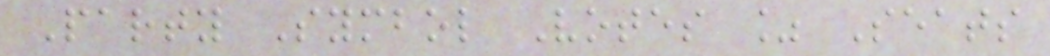Party Symbol Votes % Seats
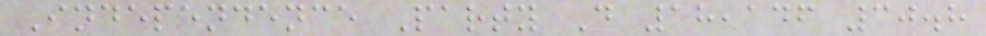Independence Party D 18,146 30.8
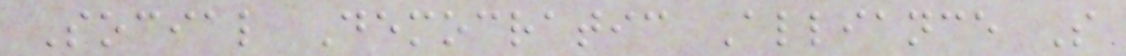Social Democratic Alliance S
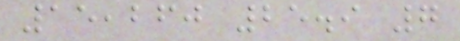15,260 25.9 7
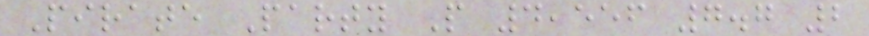Pirate Party P 4,556 7.7 2
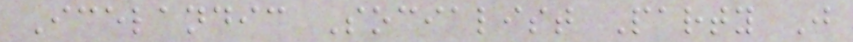Icelandic Socialist Party J
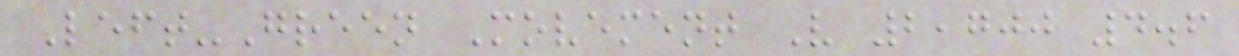Left-Green Movement V 2,700 4.6
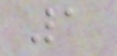1
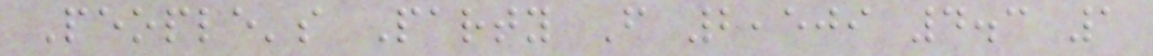People's Party F 2,509 4.3 1
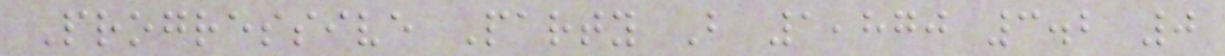Progressive Party B 1,870 3.2 0
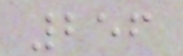256
